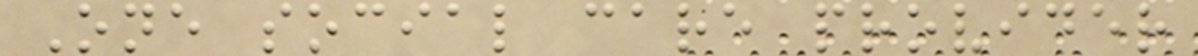One social care provider
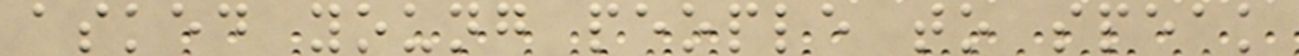asked young people to speak
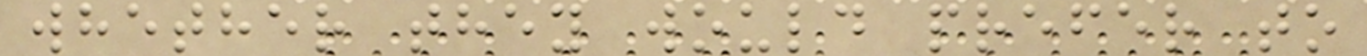whether they would prefer to
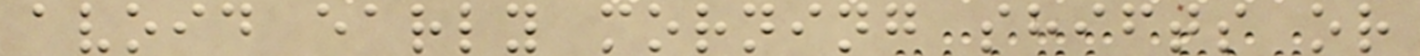avoid early morning shifts or
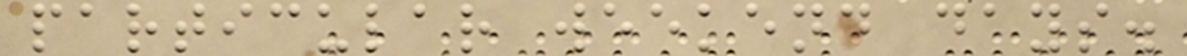particular weekend days.
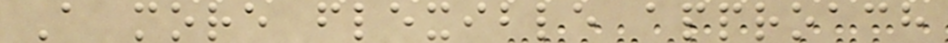A more flexible approach
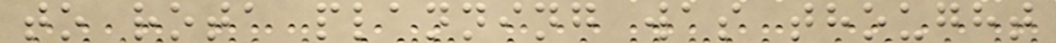to rota planning was thought
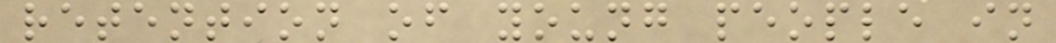retention of young people in
